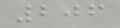206
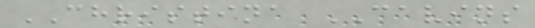CHRISTINA CAVINS
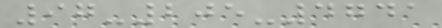97-205-4741
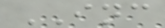INC
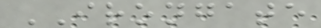IRONGATE
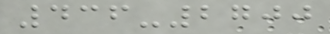436-2700
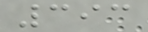393
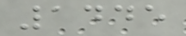1445
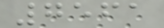7561
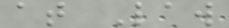at Law
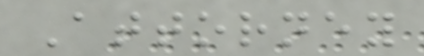Attorney
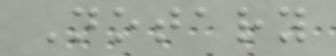Notary
